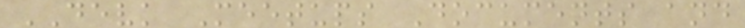DEVK Meetups Documents and
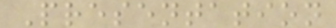Presentation
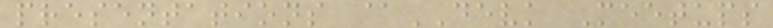presentations @DEVK Meetups
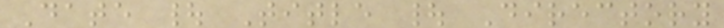Date | Title | Directory
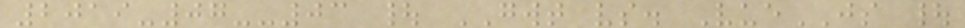2019-07--03 | GWT vs. VueJS |
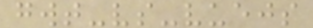gwt-vs-vuejs
